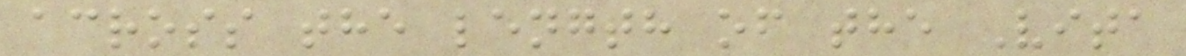across the length of the Vita
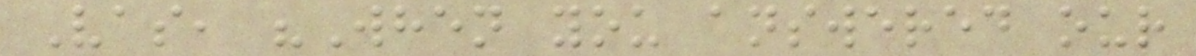Vas, "When you answered our
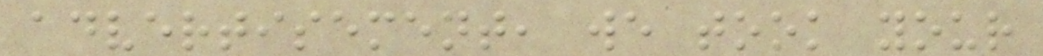advertisement, we took your
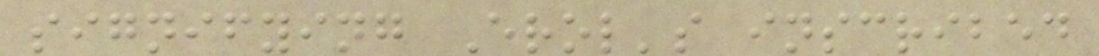signifying Erol's inscribed
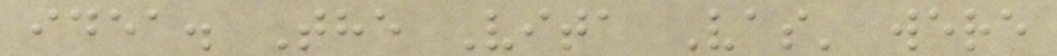idea. The Vita Vas' were
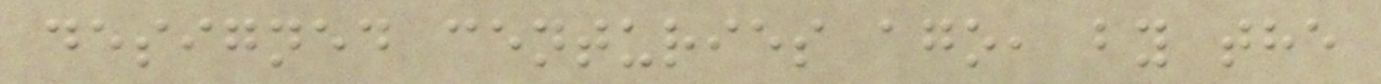designed centuries ago, by the
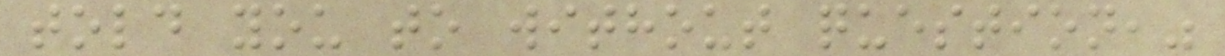told you to without question,"
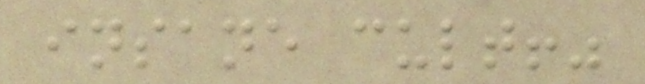insane cult!"
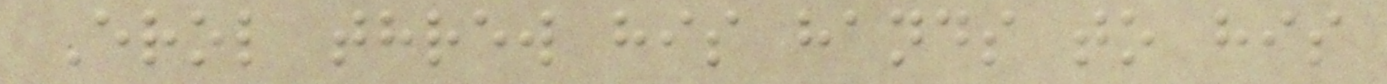Erol threw his hands to his
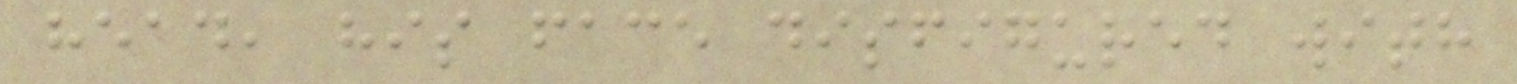head, his face disfigured with
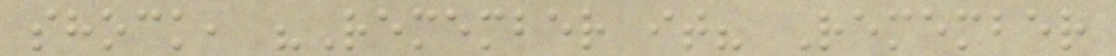shock, "Remember it? Remember
